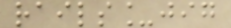rails_jig
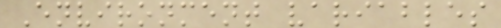Environment variables
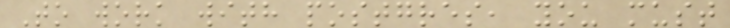To work with postgres, you must
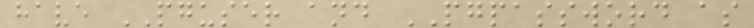have PGUSER and PGPASSWORD as
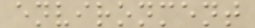environment
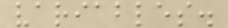variables.
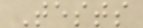Tests
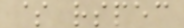$ rspec
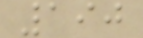190
